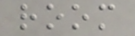room
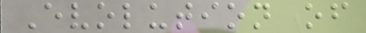Evolution of
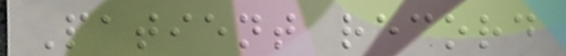Patient record
